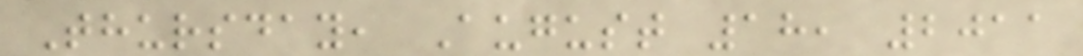Thursday, August 18, 2011
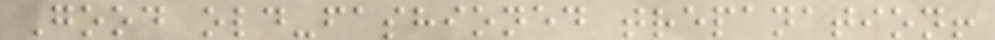Good old-fashioned trepanation!
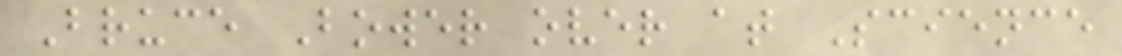Bruce Bower over at Science
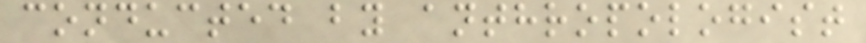conducted by anthropologist
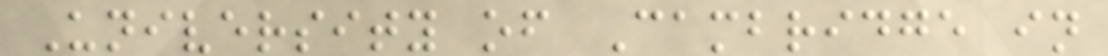University of Cambridge in
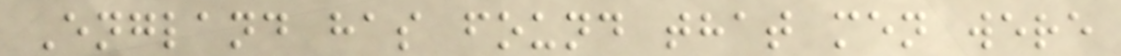England has found that men were
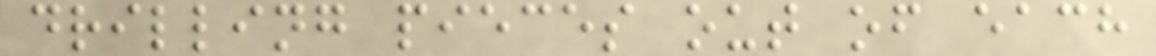drilling pieces out of each
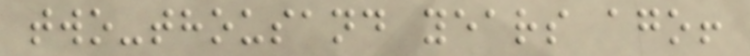two-thousand years ago!
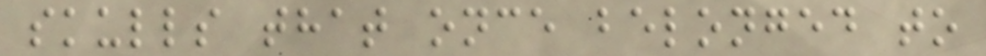skulls that once belonged to
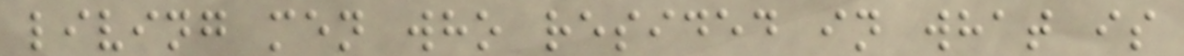living men who resided in what is
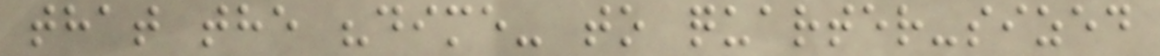that the "dime- to quarter-sized
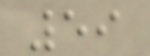59
